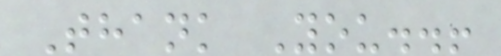Thank You..!
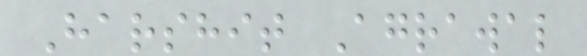Harshit Agrawal
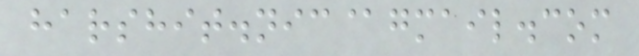harshit.nic@gmail.com
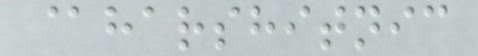@harshitnic
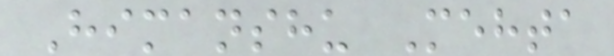Himanshu Mehta
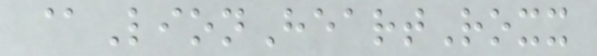@LionHeartRoxx
